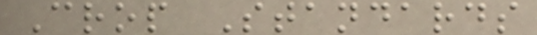Crop Standards
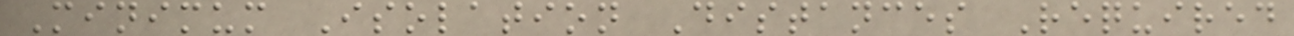Minimum Isolation Distances Required
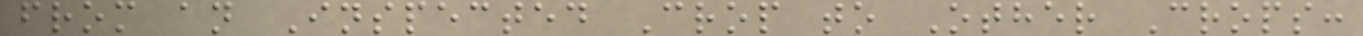from an Inspected Crop to Other Crops:
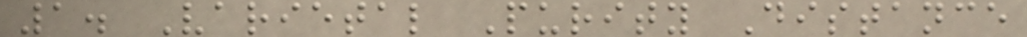1. Varietal Purity Distance
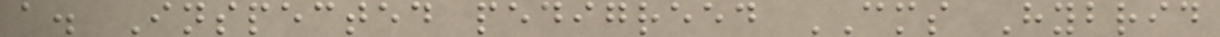a. Inspected pedigreed CMS Hybrid
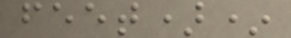feet)*
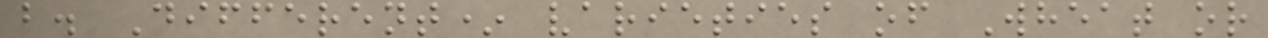b. Different* varieties of Wheat or
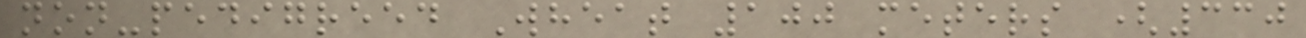non-pedigreed Wheat 100 meters (330
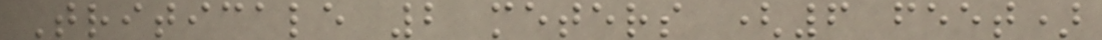Triticale 2 meters (6 feet)
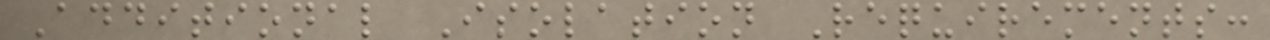Additional Isolation Requirements:
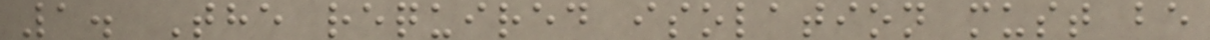1. The required isolation must be
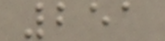251
